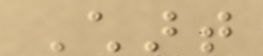Chart
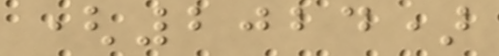(2024)
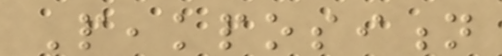Peakposition
